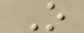O
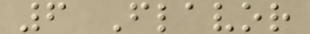6 Flavor
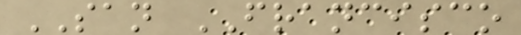SAN FRANCISCO
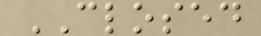CLOSED
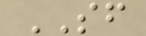SF
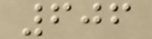606
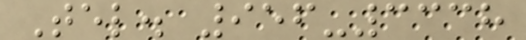Tel. 956-3338
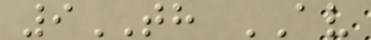9TH AV
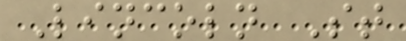Lincoln St
